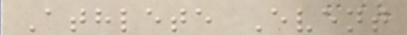Athlete Event
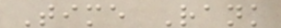Time Rank
